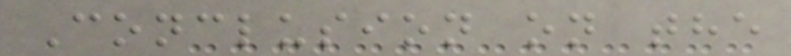Conclusion on the
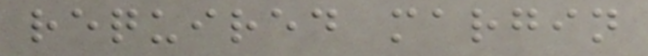required margin
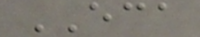ECA
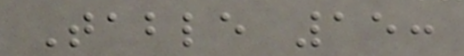Table 15:
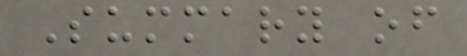Summary of
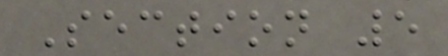Section 5
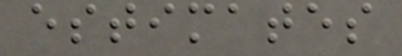estimates
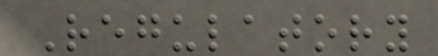Regulatory
